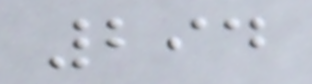294
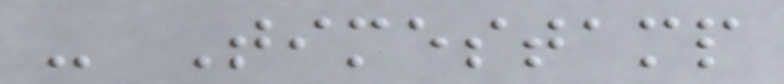- Timestamp
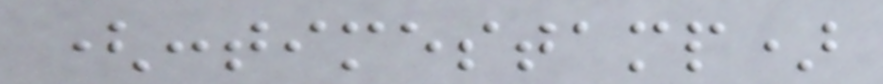(:timestamp)
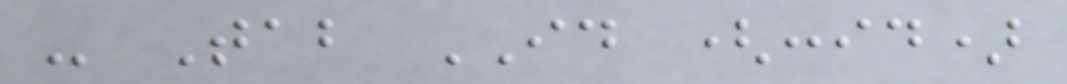- Tab ID (:id)
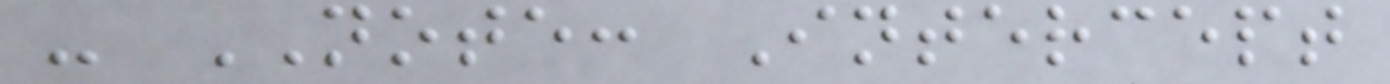- NOTE: Intercept
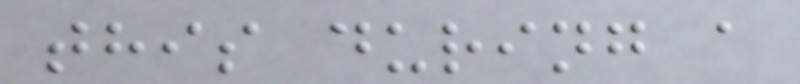this during a
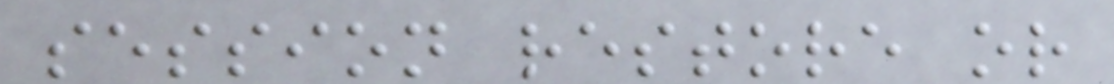session restore or
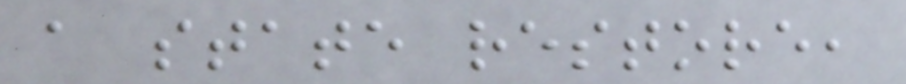a state restore,
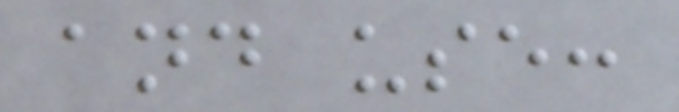and use:
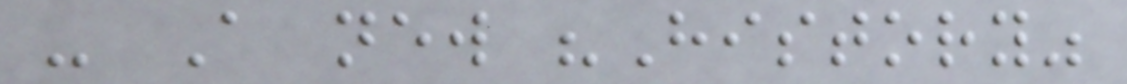- A new "History"
